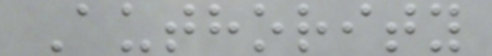Authority
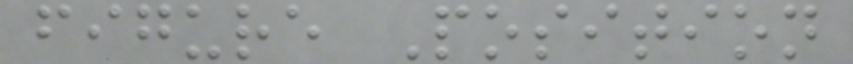figure Position
